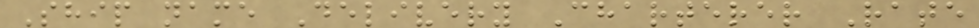Ship name Delivery Charterer Rate
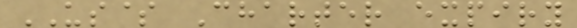US$ Charter expiry
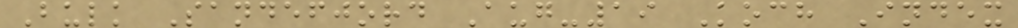Bulk Sandefjord Aug-19 Koch Index
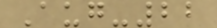Aug-22
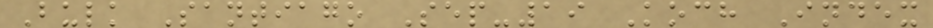Bulk Santiago Sep-19 Koch Index
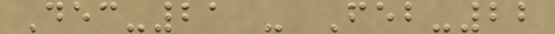Dec-21 - Feb-22
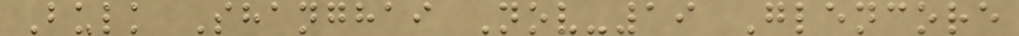Bulk Shanghai Nov-19 Glencore
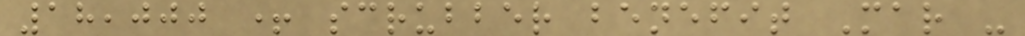18,000 + scrubber benefit Mar -
